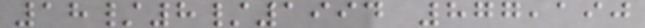18/8/1994 877,190
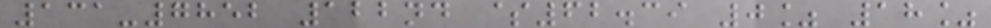131-7852 122nd $62.39 0% 18%
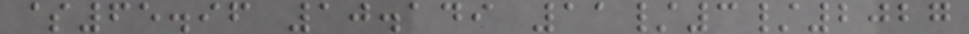$65.96 10.149 11/3/2027
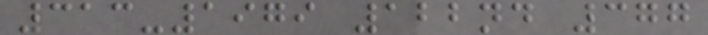313-1979 122nd 377
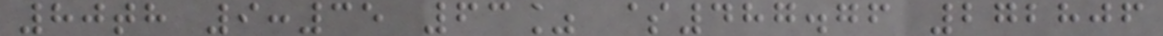80th 9:35 63% $487.76 272806
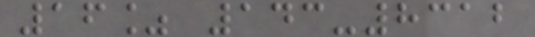16% 143-8312
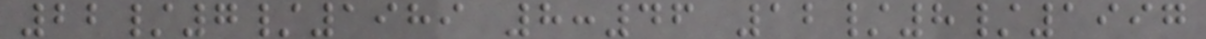22/7/1989 8:46 12/8/1997
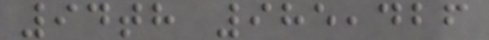94th 985,426
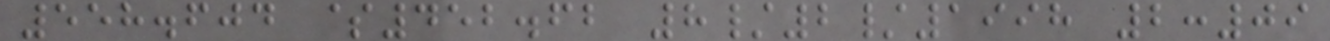558.604 $452.62 8/2/1998 2:09
